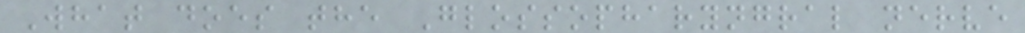What does the Glossopharyngral nerve
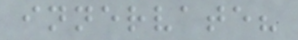innervate?
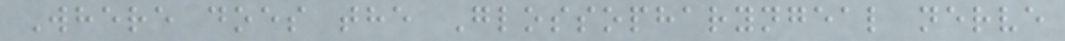Where does the Glossopharyngeal nerve
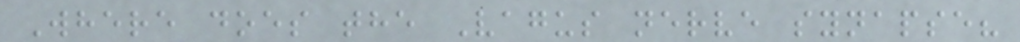Where does the Vagus nerve synapse?
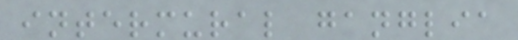intermural ganglia
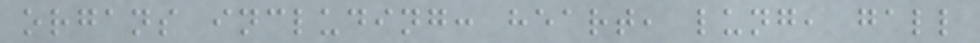organs including: heart, lung, gall
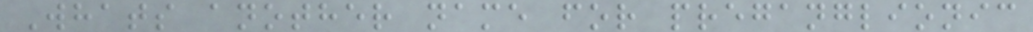Whats another name for preganglionic
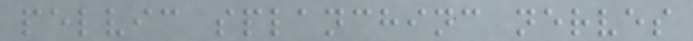pelvic splanchinc nerves
